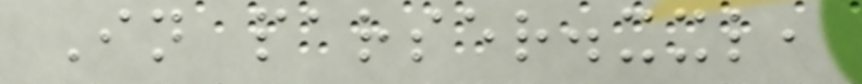In parser.xxl,
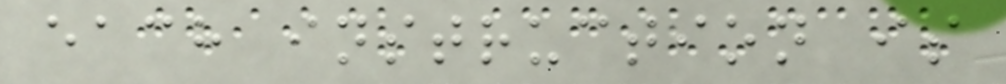each instruction is
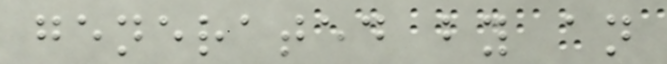generated by an
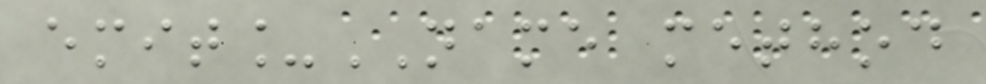emit_NAME method
